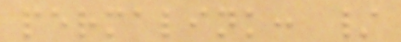permalink: /
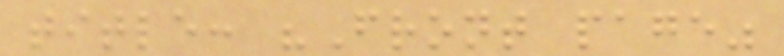title: "Front page"
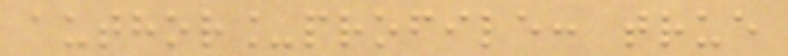author_profile: true
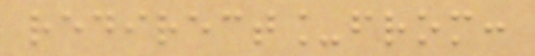redirect_from:
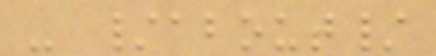- /about/
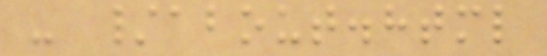- /about.html
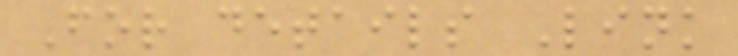For details Link
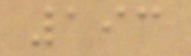193
